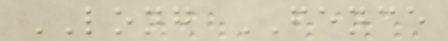LONG FENCE
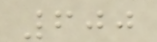600
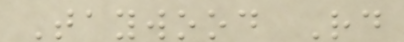Taywood Rd
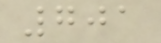701
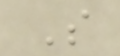S
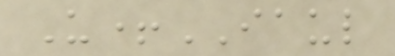U+IAUL
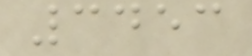3453
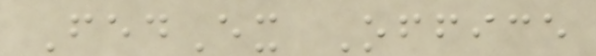FedEx Office
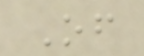Of
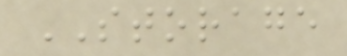STORAGE
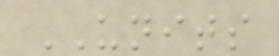UNITS
